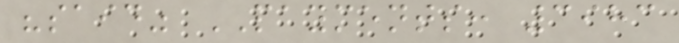"said" PAYMENTS: 3983
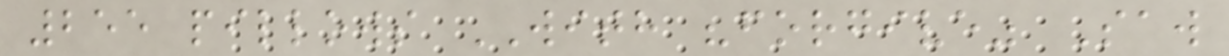255 pillows WITH "forgive" Saw
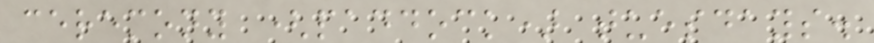ceremony (paddock) tuesdays.
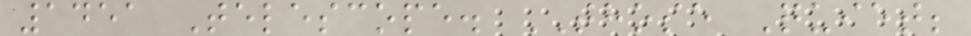1451 Telescope. THOSE Quiet;
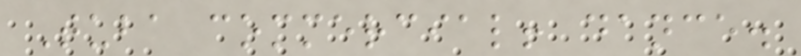Tuba commercial! dance.
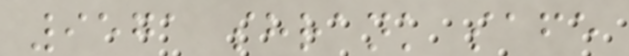9571 shrank safe
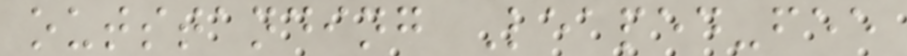outstanding Leaped-fee
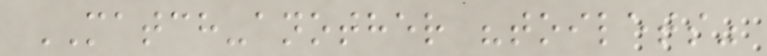MATCH-another "toilets"
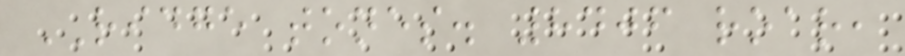RIDGE tones. 8406 roar,
